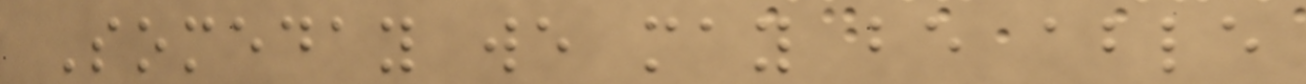Someday we may be able
